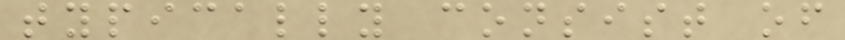typically consist of
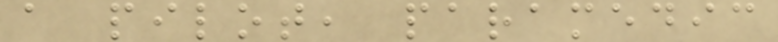a pilot, paramedic
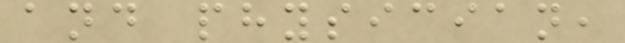and physician,
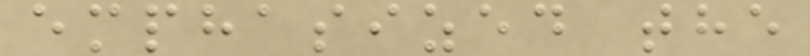emphasized the
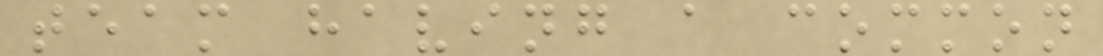team having a common
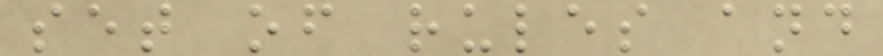set of rules and
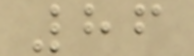86
